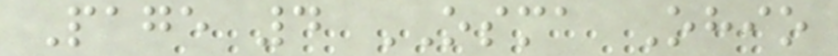Page 4 OSMA Ohio
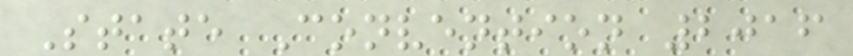State Convention 2016
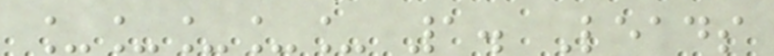_____ 1. Leads
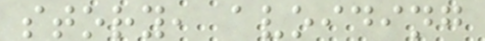story, avoiding
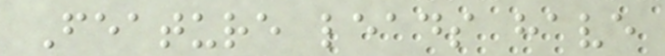Feature leads have
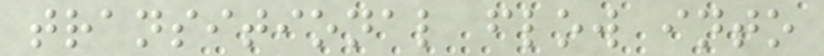transitional flow into
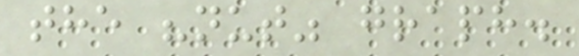the "nut" graph.
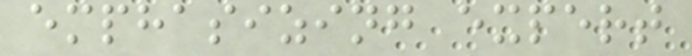emphasizing expert
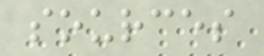sources
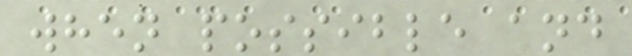when possible and
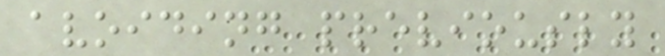avoiding previously
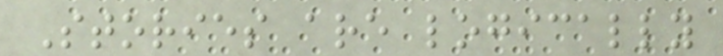Stories are logically
